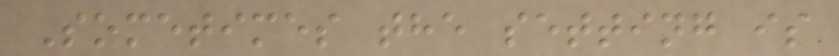Sometimes the setting is
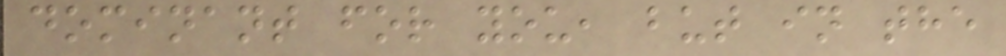dominant for you, but in the
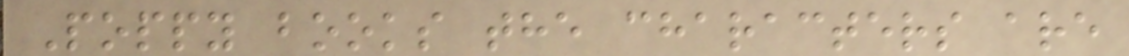Poppy books the characters are
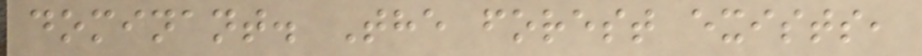dominant. The forest exists,
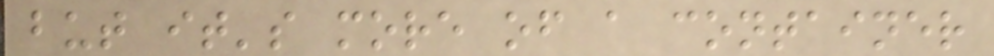but it's more of a container
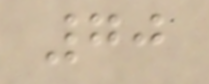70
